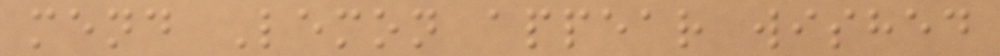mend Lemon appear wished
